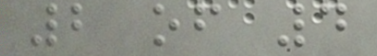2 of 4
